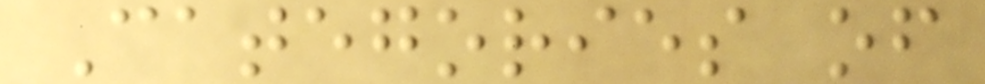Categories of
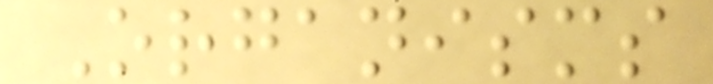Organisms
